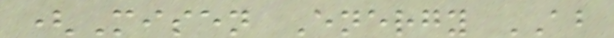(Misen Energy AB
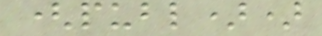(publ))
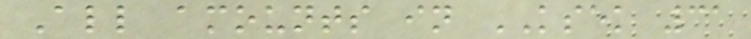All amounts in KSEK 31
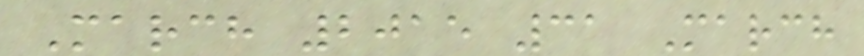March 2015 31 March
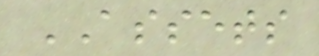ASSETS
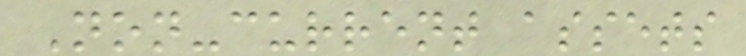Non-current assets
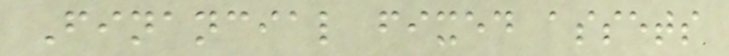Financial fixed assets
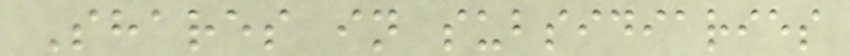Shares in subsidiaries
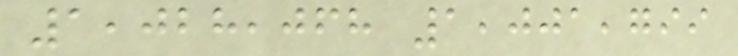1,028,068 1,001,799
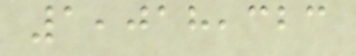1,018,323
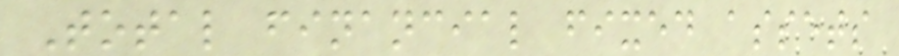Total financial fixed assets
